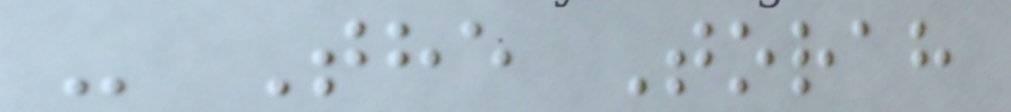- The Torah
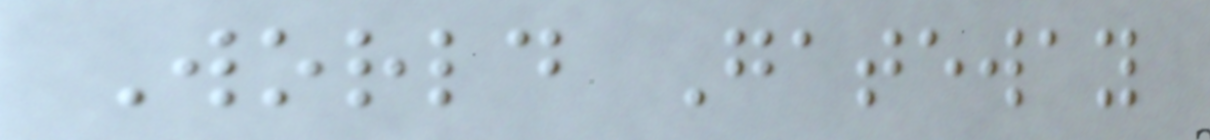World Gateway
